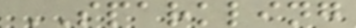SPARKLING
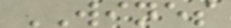WINES
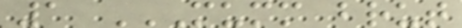1 MUMM BRUT
